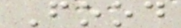Food
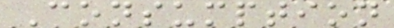Consumption
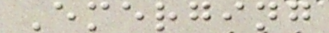Emerging
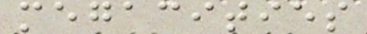megacities
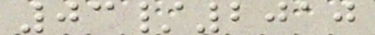03/2010
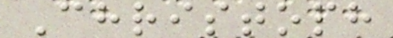Christoph
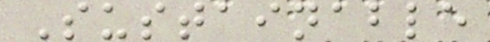Sustainable
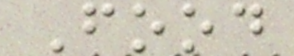Food
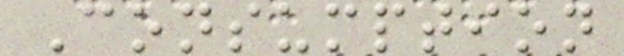Consumption
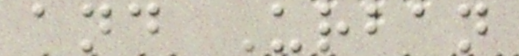and Urban
